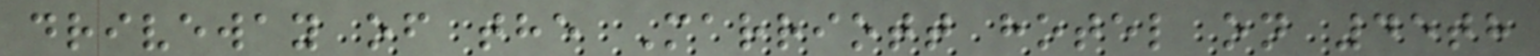driveway of the Marriott hotel on 45th
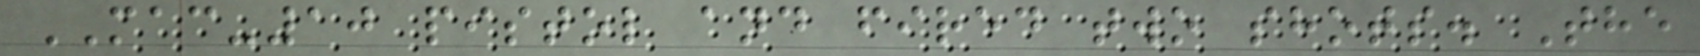MAC-10 pistol and fired two shots. The
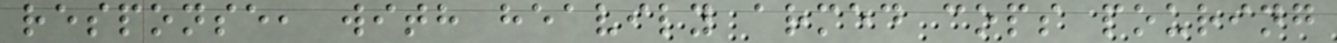response, with heavily armed cops pouring
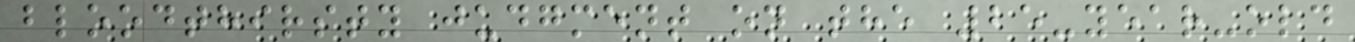bloodthirsty judgment on the 25-year-old
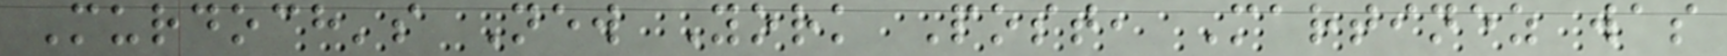Murdoch's New York Post, Martinez was
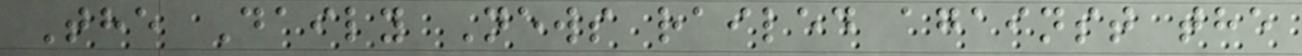The Daily News railed against the
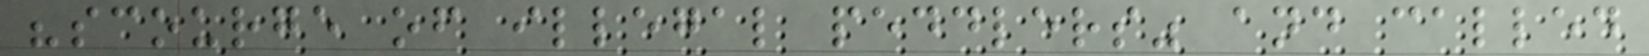"scourge of illegal peddlers" and called
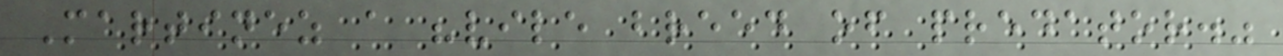Martinez a "vile breed of predator."
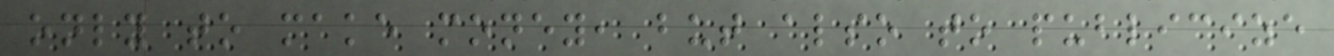only to make money, but also to publicize
